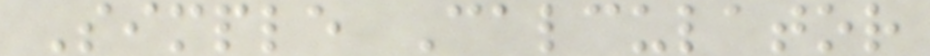Simple Calculator
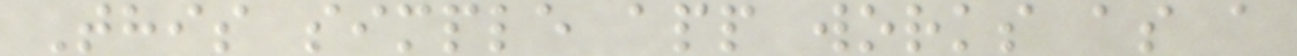This simple app works as a
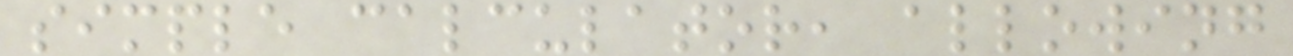simple calculator, allowing
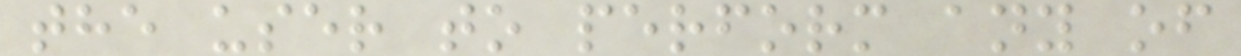the user to perform any of
